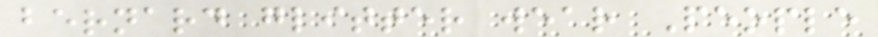bernard glitter wear People
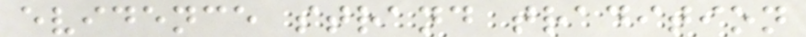evidence strand tradition
